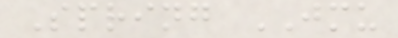Spring JMU
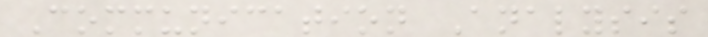Communication Analysis
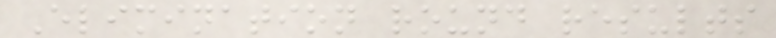Elimination round results
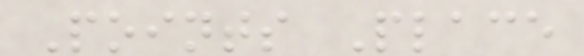Points Place
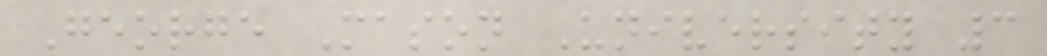George Mason University 3
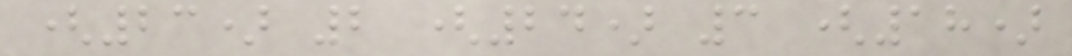(23) 2 (24) 3 (18)
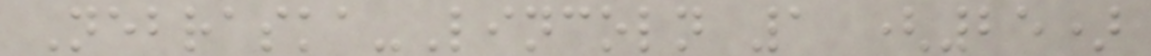Nebraska-Lincoln 1 (25)
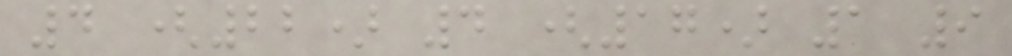4 (22) 4 (17) 1 9
